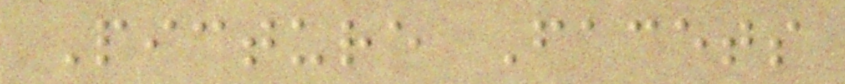Picture Facets
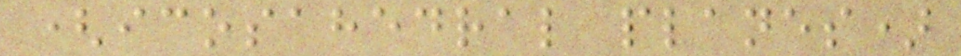(icosahedral planes)
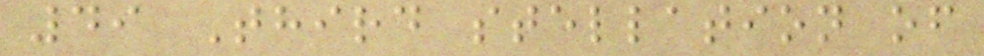49 Third stellation of
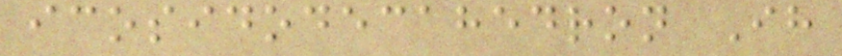icosidodecahedron Ih
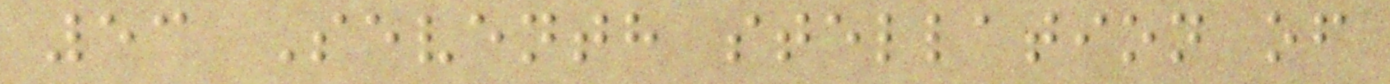53 Seventh stellation of
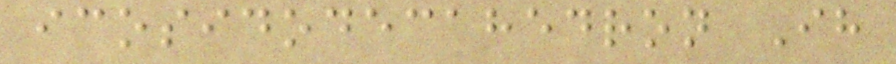icosidodecahedron Ih
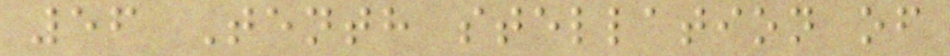56 Tenth stellation of
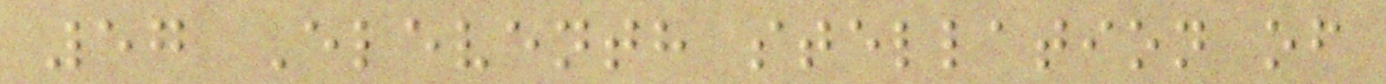57 Eleventh stellation of
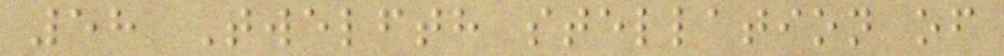58 Twelfth stellation of
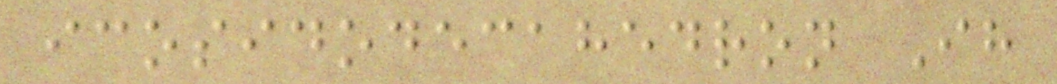icosidodecahedron Ih
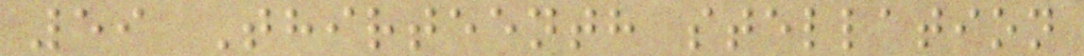59 Thirteenth stellation
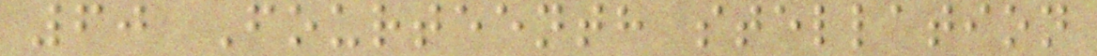60 Fourteenth stellation
